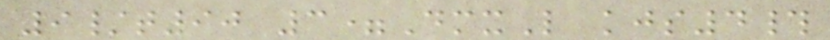9/t90 3=DmxL kjs4#
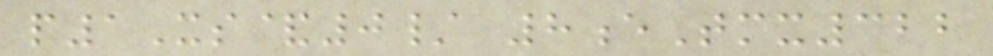p1Xs&0/ 8eTmx322
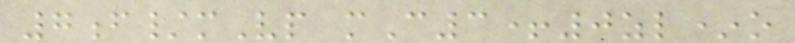7f/mVp mC3+0zl*o
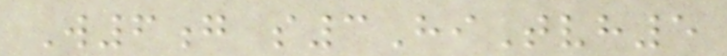W6g s3HiTvh5
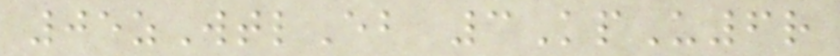05zWtlEb 3KpU6r
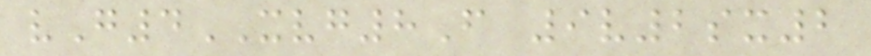vG4XVG8F 9v2sx2
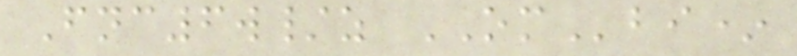Fnc6w/z OMbi*
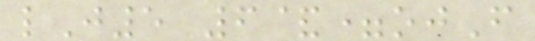lJ5 6&=ojF
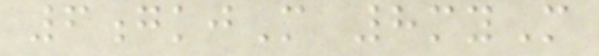6gkjM 8myM
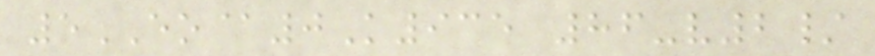5EO@0K935 86-v2/
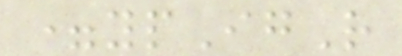=ypIgR
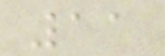11
